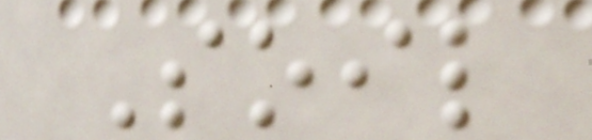Soil
